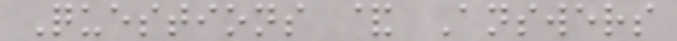Questions & Answers
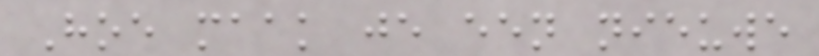Hoe maak je een nieuwe
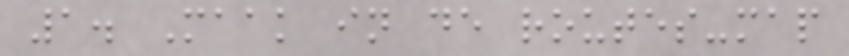1. Maak in de routes-map
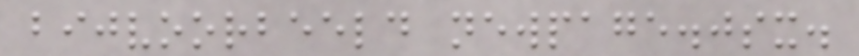bijvoorbeeld newpage.jsx.
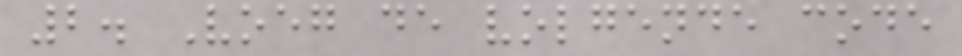2. Voeg de volgende code
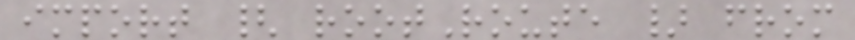import { rootRoute } from
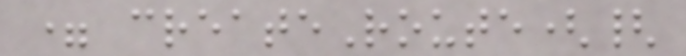= createRoute({
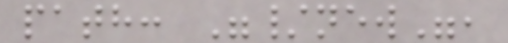path: "/new",
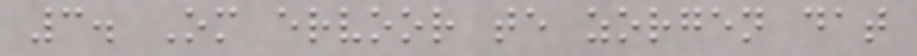3. Om ervoor te zorgen dat
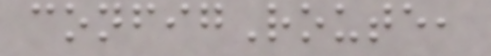configRoute,
